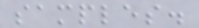samples.
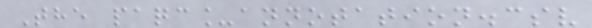The paqc_annotation.csv
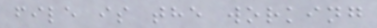file is the working
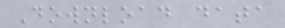Download data
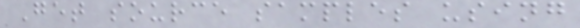Get source samples using
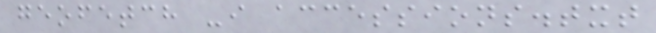geofetch -i accessions.txt
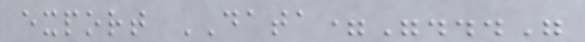export DATA="..."
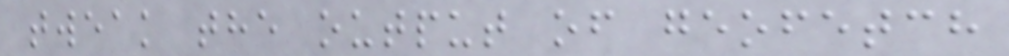tweak the output of geofetch
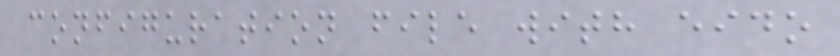configuration file with eido
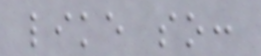like so:
